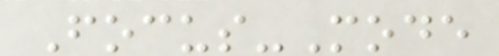Focus-Mode
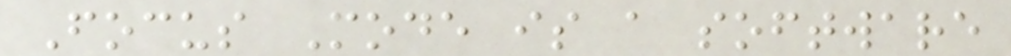Focus Mode is a software
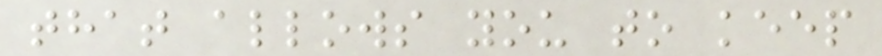that allows you to keep
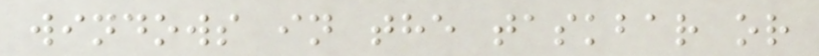windows in the taskbar or
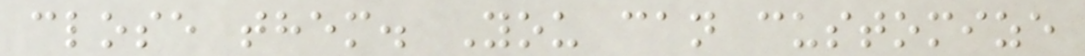close them. You can customize
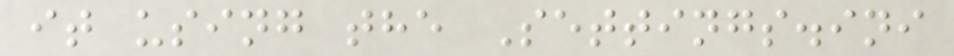it using the Settings.ini
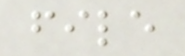file
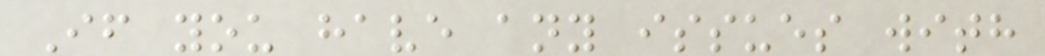If you have any issues with
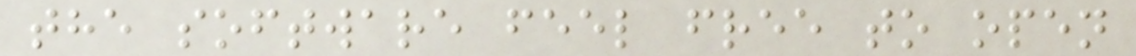the software feel free to open
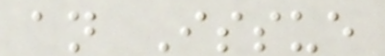an Issue
